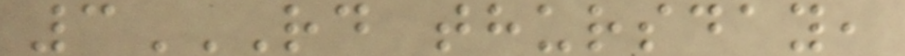3RD THURSDAY,
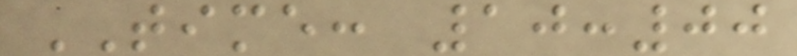TIME: 10:00
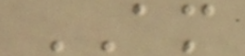AM
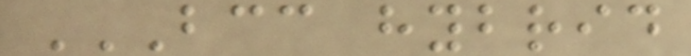BCC HYBRID
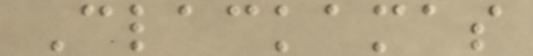Clackamas
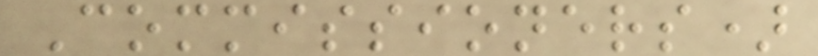Commissioners)
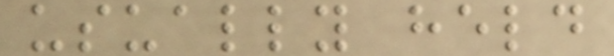usually held
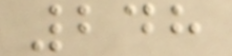248
